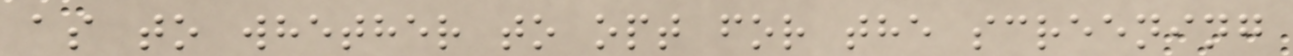as to whether to opt for the screening
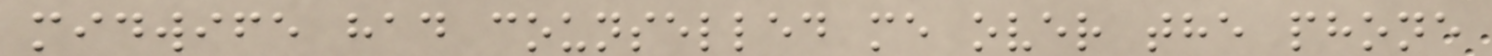midwife had counselled me over the phone
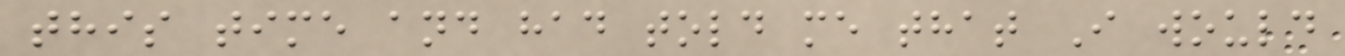this time and had told me that I would
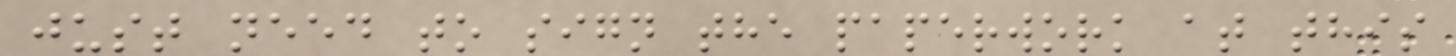just need to sign the paperwork at this
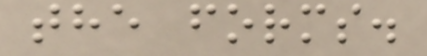the forms.
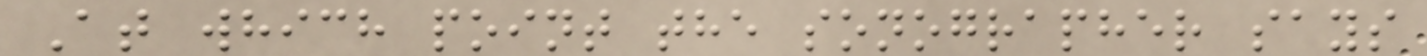At which point the sonographer says
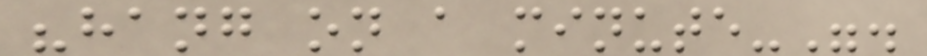"hang on a minute-".
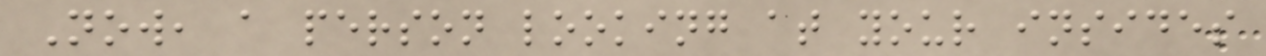Now, a person looking at your insides
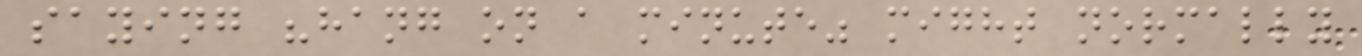saying "hang on a minute" might normally
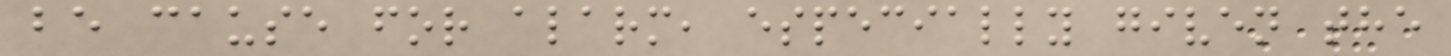be cause for alarm, especially given the
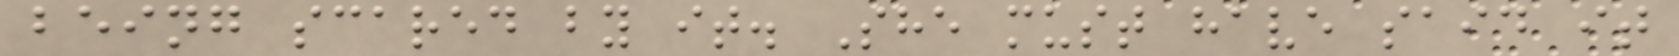being scared by it. She must have said it
